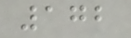172
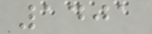1401
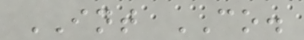INT CO.
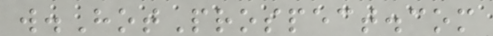w.HotProspect.com
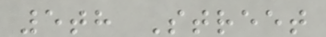5th Street
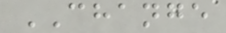CHANGE
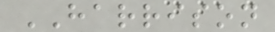HARRISON
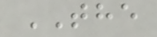THE
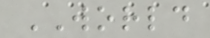WORLD
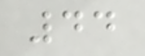44
